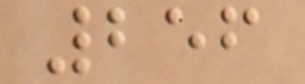256
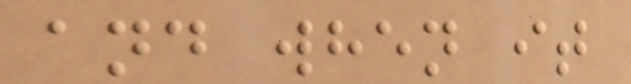and when it
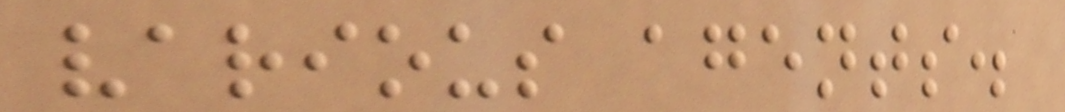various agents.
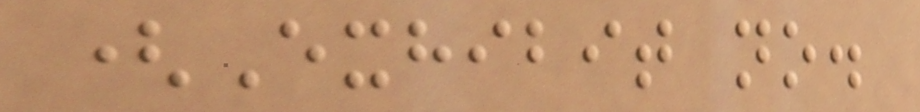(Exhibit no.
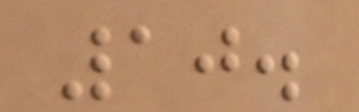10.
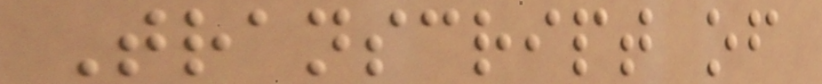Transcript of
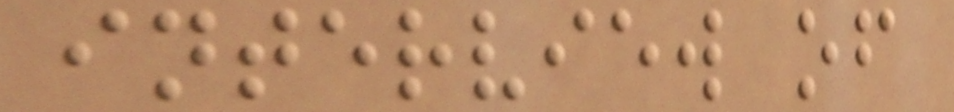interview of
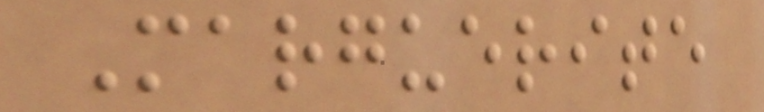Marguerite
